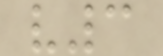v3
